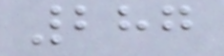287
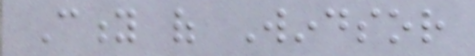City of Windsor
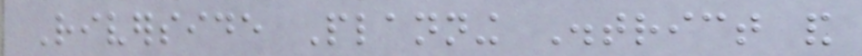Riverside Planning District and
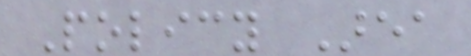Policy Area
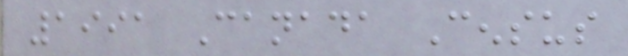1991 Canada Census
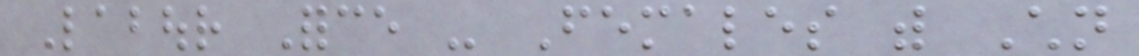Labour Force - Females with Children
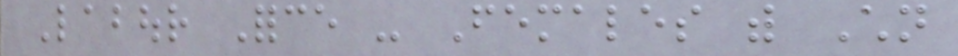Labour Force - Females with Children
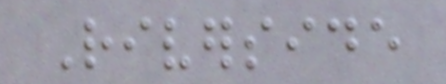Riverside
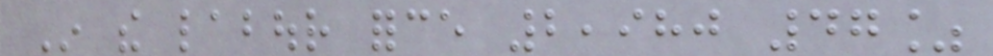In the labour force 2,980 47%
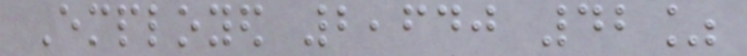Employed 2,640 42%
